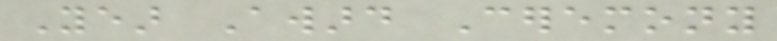Year Award Ceremony
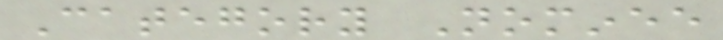Category Nominee
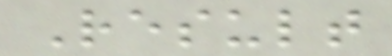Result
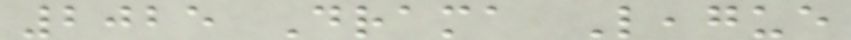2025 Drama League
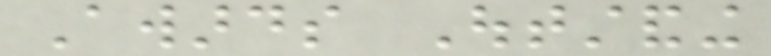Awards Outstanding
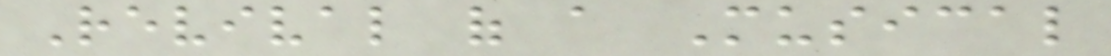Revival of a Musical
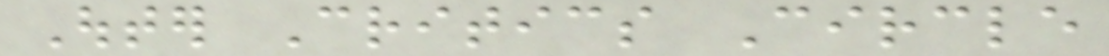Outer Critics Circle
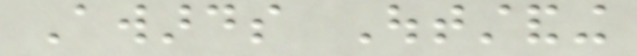Awards Outstanding
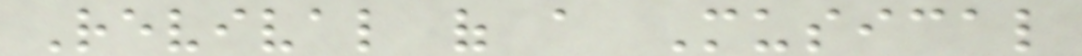Revival of a Musical
